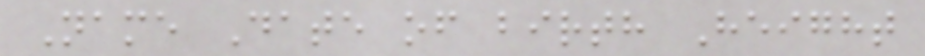Name Date of birth Height
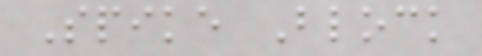Spike Block
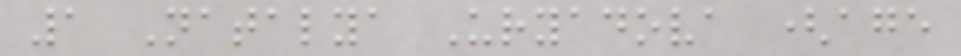1 Natalya Uryadova (age
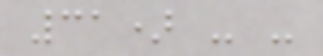31) - -
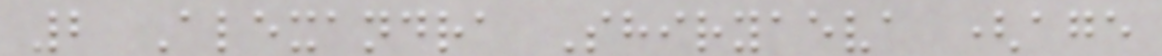2 Alexandra Shiryaeva (age
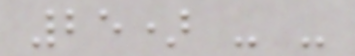25) - -
